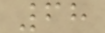68
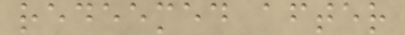redeemed after
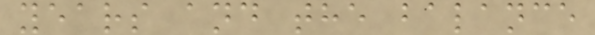years and the balance
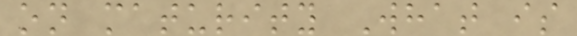on maturity What is
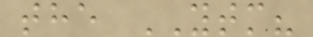the YTM?
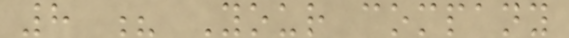8 ? Your company
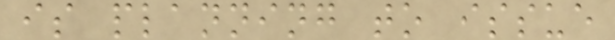is planning to issue
